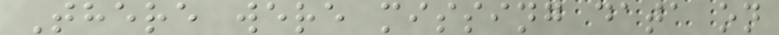There were missing data on
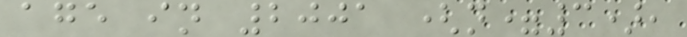age in 2001 (n=3),
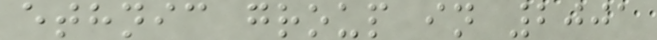ethnic group in 2001
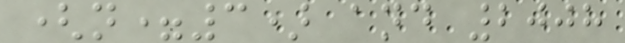(n=3) and 2008
